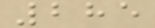285
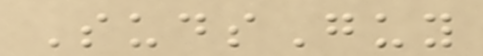SudsGuy
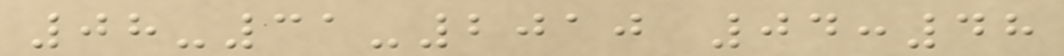08-31-2010 04:48
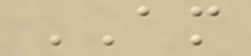AM
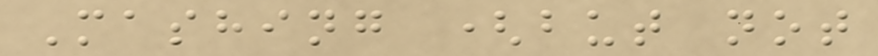Mashing (but not
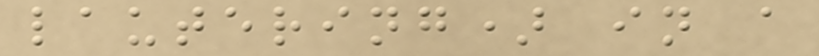lautering) in a
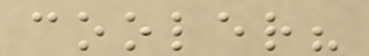cooler?
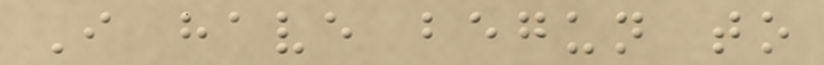I have begun to
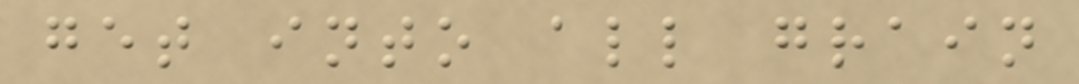get into all grain
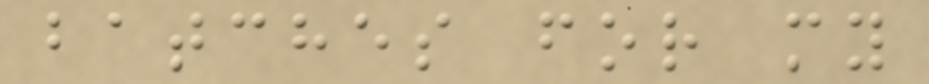batches for my
